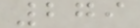279
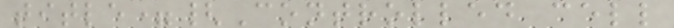title={Controlled cell
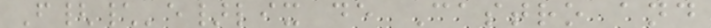F{\'e}lix de Castro and
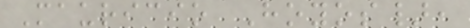Mauricio Hoyos},
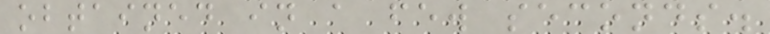obtained in a few seconds.
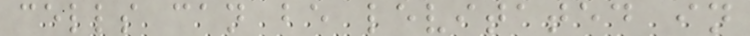cells can be levitated in
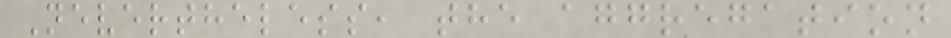Nevertheless, the aggregation
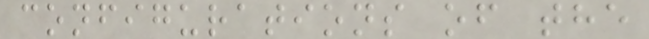configurations of the
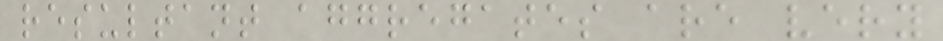resultant aggregates are very
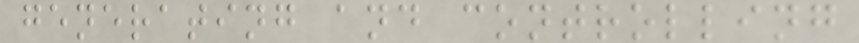generating and controlling
